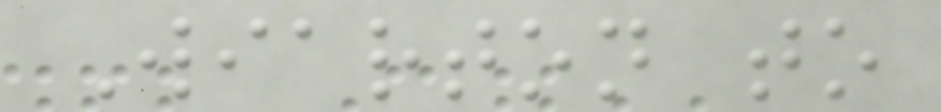Wiarton to
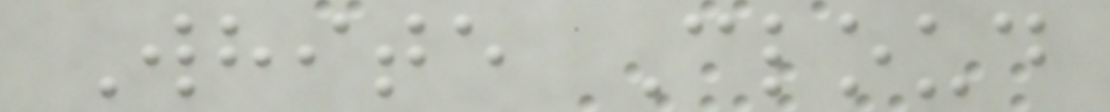White Cloud
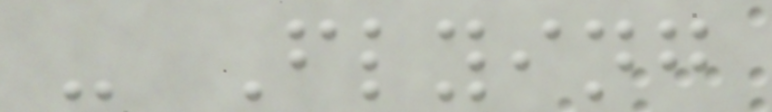- Flying
